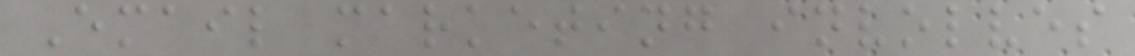Email marketing involves
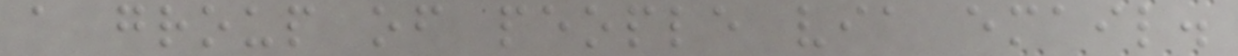a group of people via email.
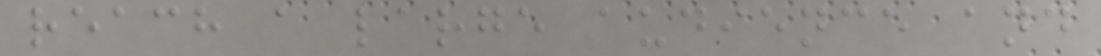reach a large audience and
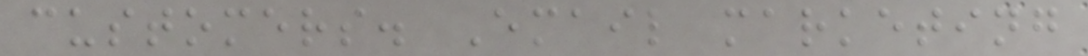customers. Email marketing
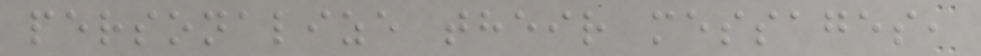personalize their messages,
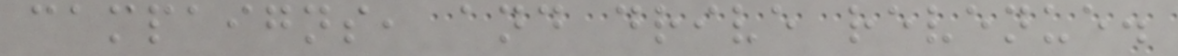campaigns, and drive revenue.
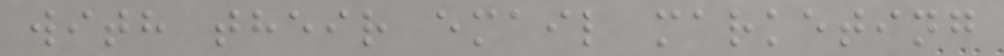with their email marketing
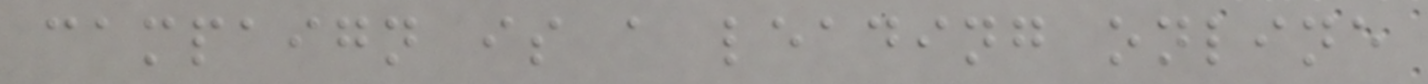campaign is a leading online
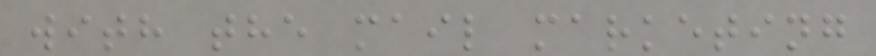with the mail marketing
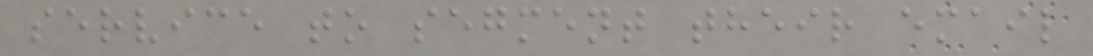service to segment their email
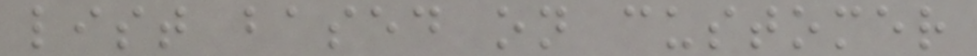list based on customer
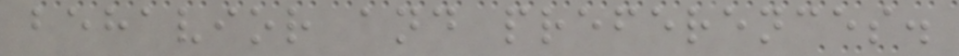behavior and preferences.
